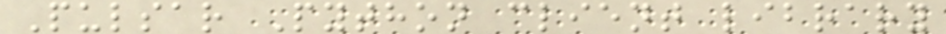Pulsar Python client library
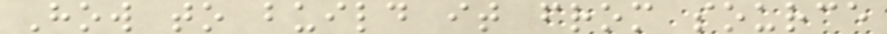How to build it from source
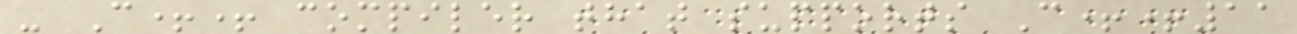- C++ compiler that supports C++11
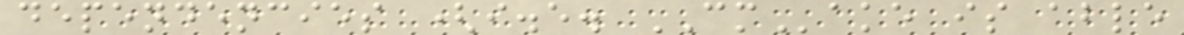dependencies (i.e. CMake is able
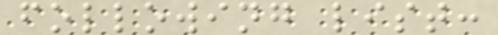following list:
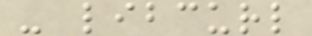- libcurl
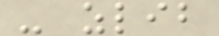- zlib
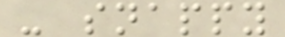- snappy
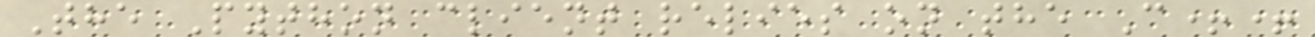The Python client relies on the C++
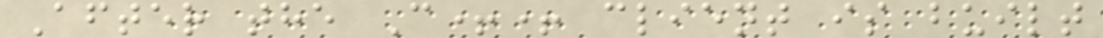After the C++ client is built
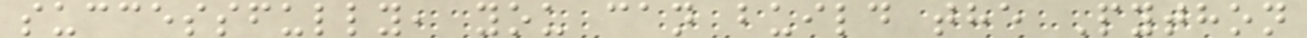successfully, you can build the Python
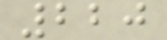220
